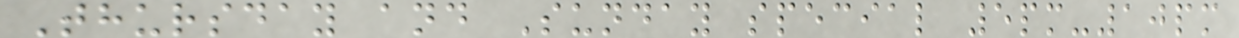Thursday and Sunday special 5pm-10pm
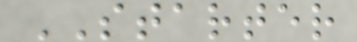STARTER
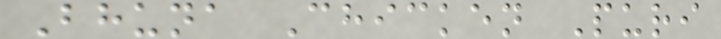Bhuna Chicken Puri
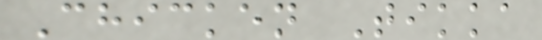Chicken Tikka
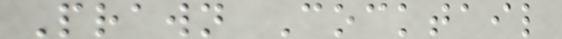Prawn Cocktail
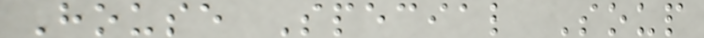House Special Soup
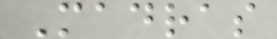Madras
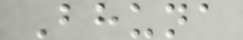Bhuna
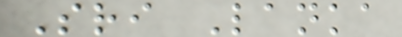Sri Lanka
